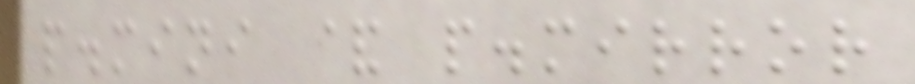p.mini & p.mirror
